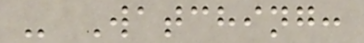- Watching:
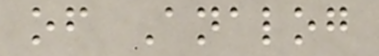of Analog
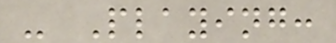- Playing:
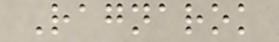Ragnarok
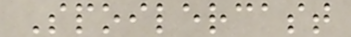Spoilercast
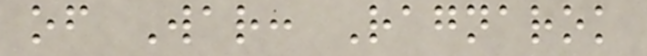of War: Ragnarok
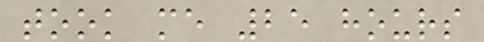took me 25 hours
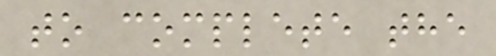to complete the
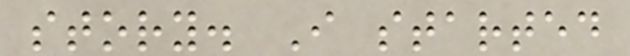story. I started
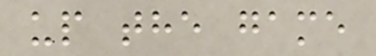up the game
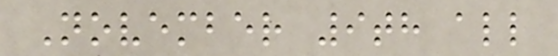November 9th all
